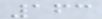163
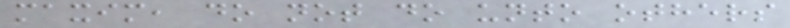maxim, do not do unto others
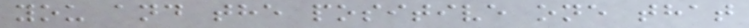you and the positive one that
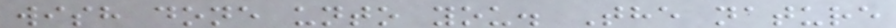wish done unto you. The nature
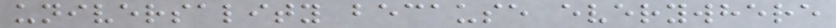universality because everywhere
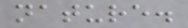nature.
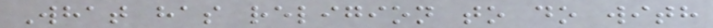What has religion to do with
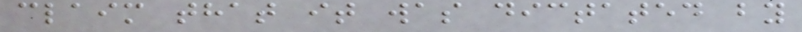claim that it was dictated by
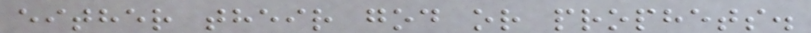either their god or prophets.
